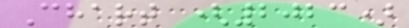Chart (2023)
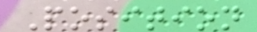Position
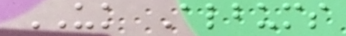UK Albums
